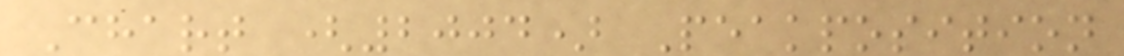Chart (2004) Peakposition
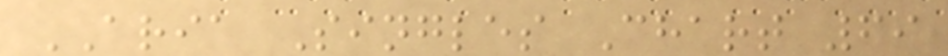ARIA Singles Chart 69
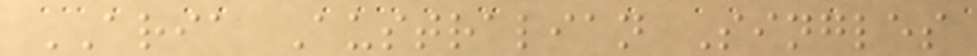ARIA Australian Singles
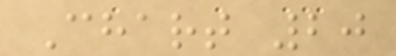Chart 20
